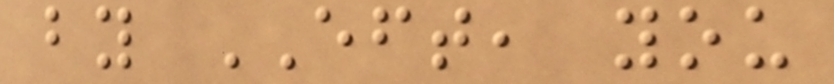by EFT, you
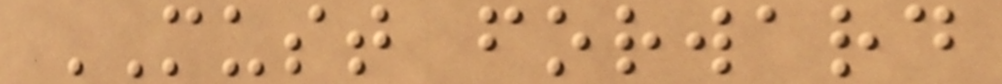MUST forward
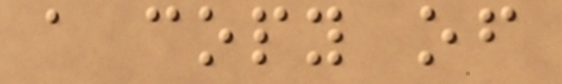a copy of
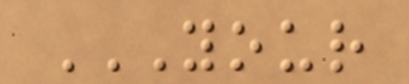YOUR
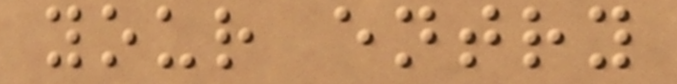your entry
